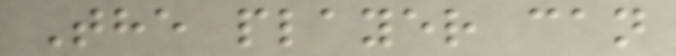The player can
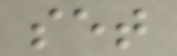set
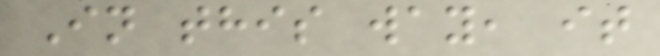In this way, it
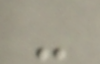-
